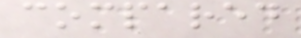compared
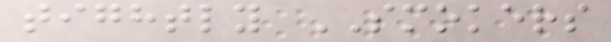tightly SMOKERS
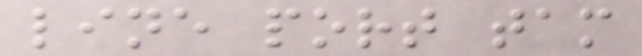line port tam
